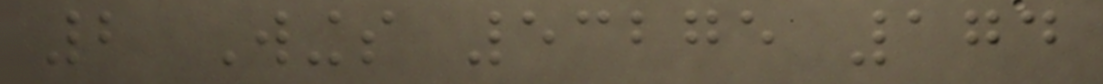2 Wings 53275 174
